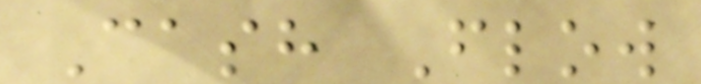Cash Flow
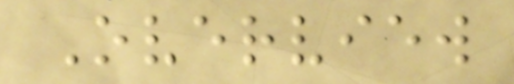Overview
